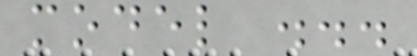model ...
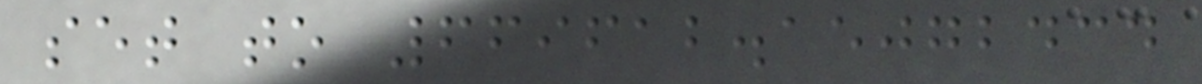set to 669612.15072434
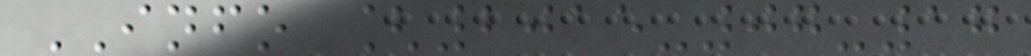INFO [2015-07-17
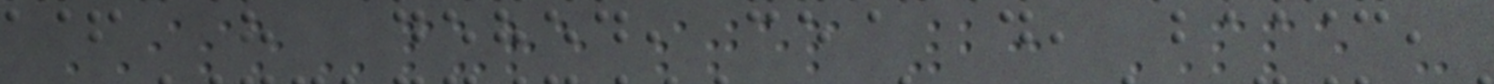ISOpure step 2: PPE -
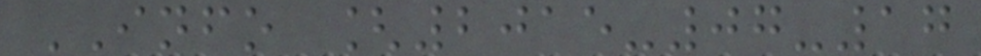INFO [2015-07-17
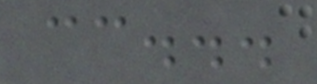cc...
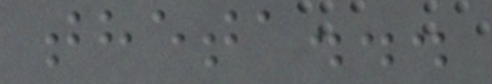theta...
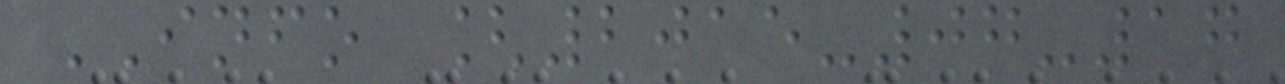INFO [2015-07-17
